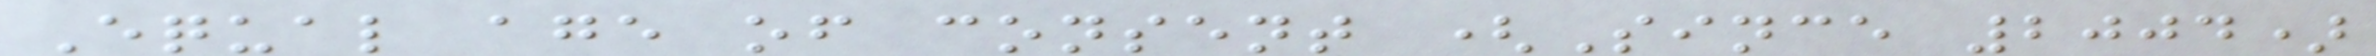Equal age of consent (Since 2004)
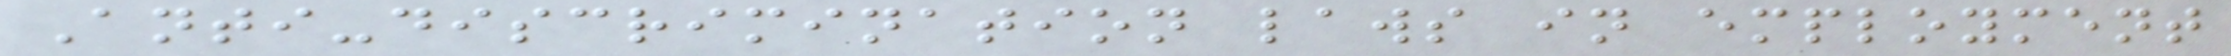Anti-discrimination laws in employment
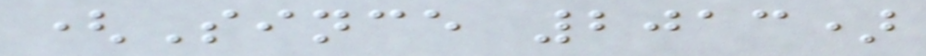(Since 2013)
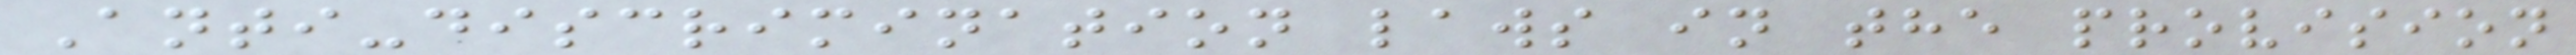Anti-discrimination laws in the provision
